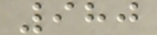980
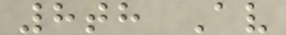8th Av
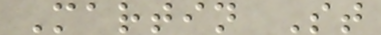Martin St
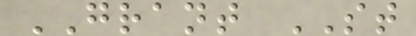GRANT ST
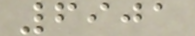6901
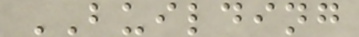BUILDING
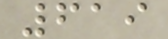619
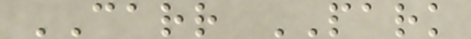CARR PARK
